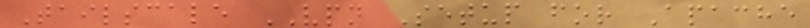Tailscale VPN Setup for Apache
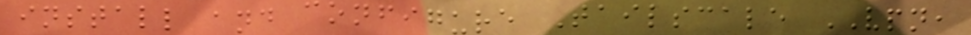install and configure Tailscale VPN,
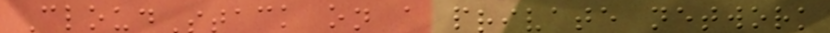CloudStack on a private network
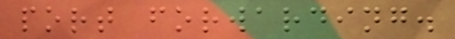port forwarding.
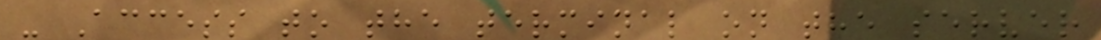- Access to the terminal on the server
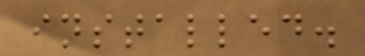installed.
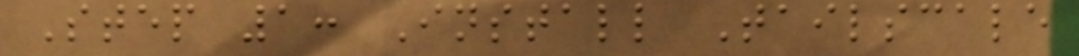Step 1: Install Tailscale
